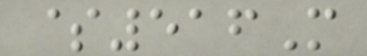$516M
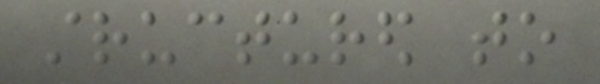structured to
